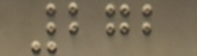272
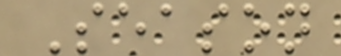Season
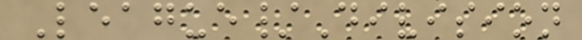League/Division
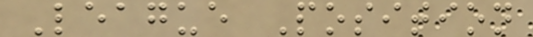League Position
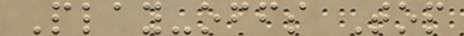Play-offs Top
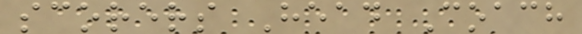scorers Head Coach
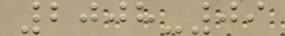2008-09
